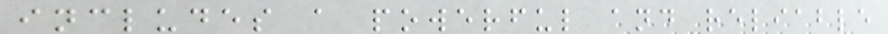includes a powerful and reliable
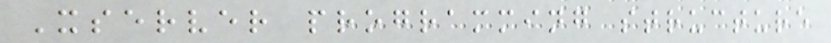Xserver programming structure
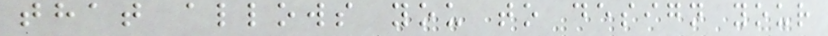that allows you to design your
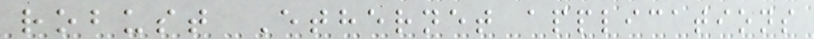robust Ethernet applications
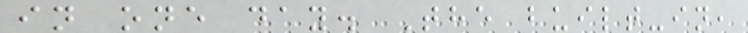in one day. The built-in,
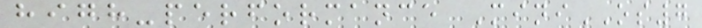high-performance MiniOS7
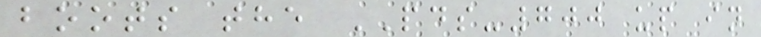boots the PDS-700 up in
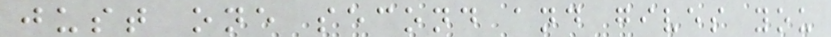just one second and gives you
